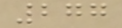277
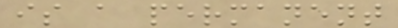is a permanent
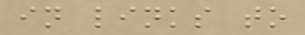in links to
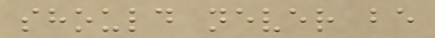should never be
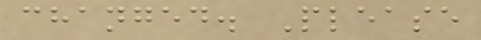changed. Please
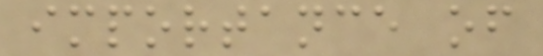importance of
